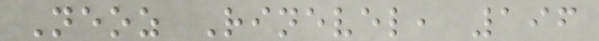Neoz Rinevel, 196
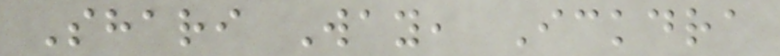Shari Way, Ickdra
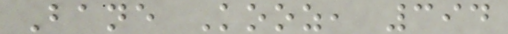Bane Kooz, 394
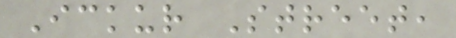Ickur Street,
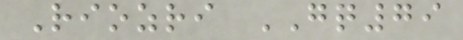Riozri GQ79
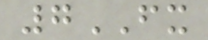7FX
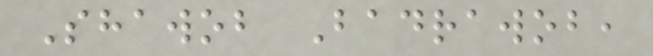Shawob Badrawob,
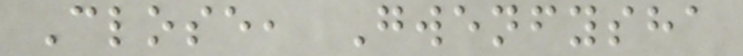Close, Gwenfysha
